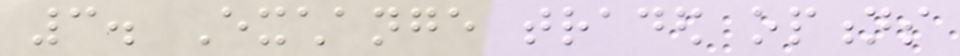3. Exchange traded options
